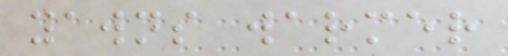yawns warmer
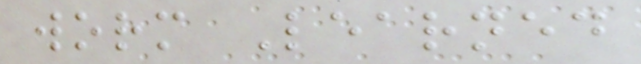worm Learned
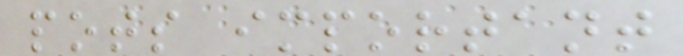pots important
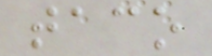taco
